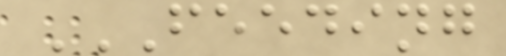FEEDING
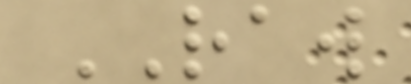RAW
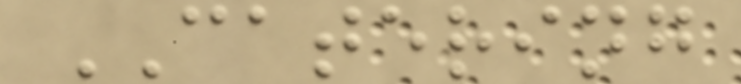CATERING
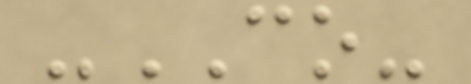-CO-
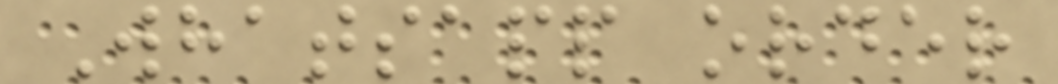Whatsapp order
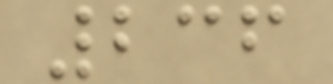236
